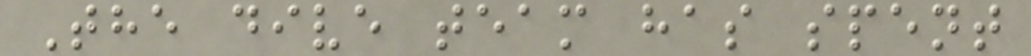The dive team has spent
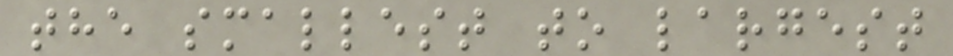the smallest to largest
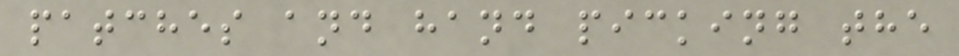patches and hand picking the
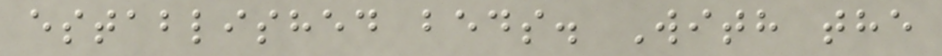established beds. With the
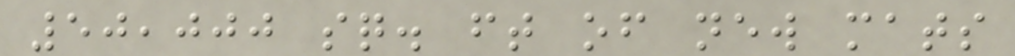50,000 sq. ft of new mats
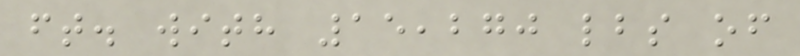ft. with 15,270 lbs of
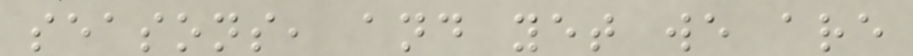seasons, and yet we are
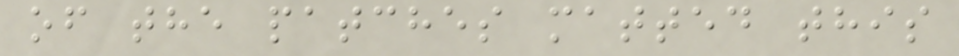of the patches matted this
